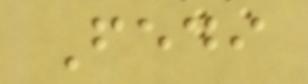Fedi
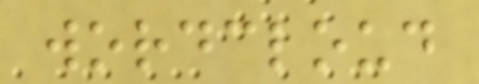wordcloud
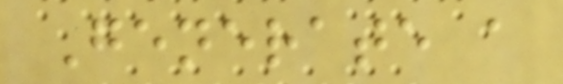Generate a
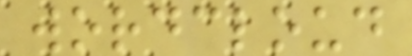wordcloud
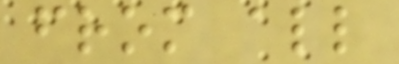from all
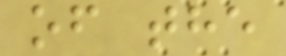of the
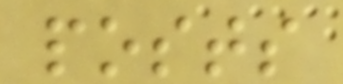posts
